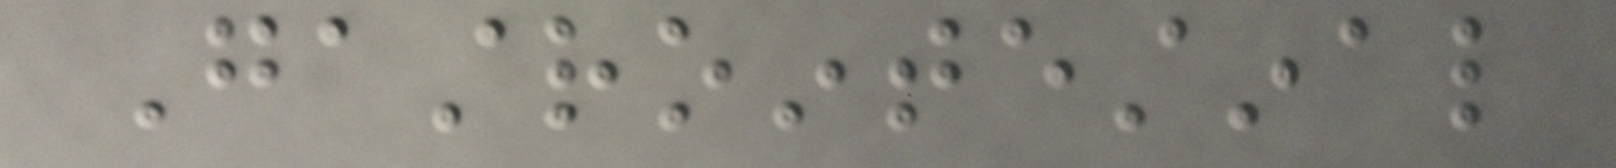Gastrointestinal
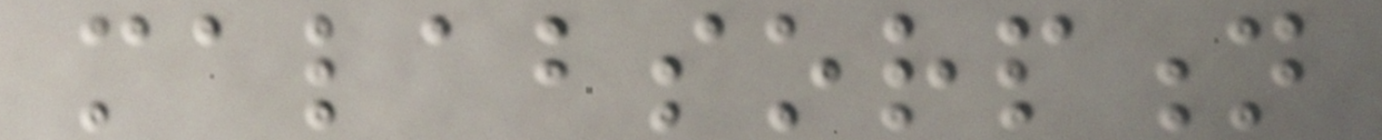malabsorption
